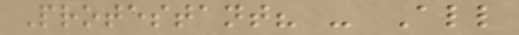Protestant? - All
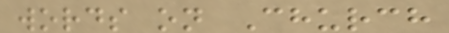words on Church
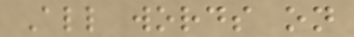All words on
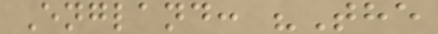England: "The
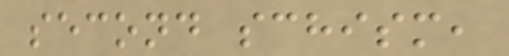second schism,
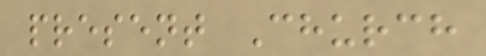present Church
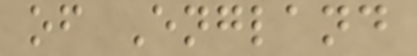of England
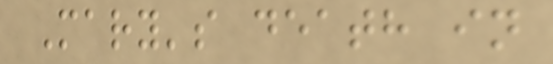Mary's death in
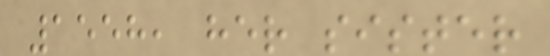1558, her sister
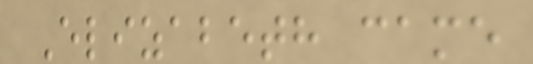Elizabeth came
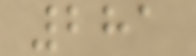281
